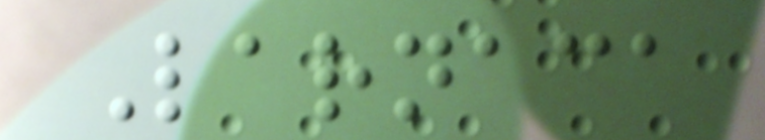Larnaca
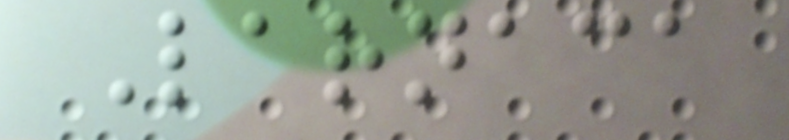Larnaca
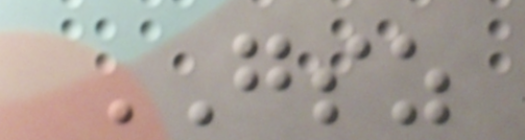GSZ
